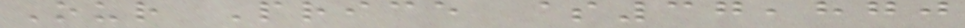Our Price $37,870
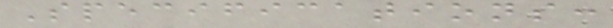Specifications:
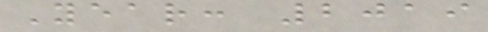Year: 2019
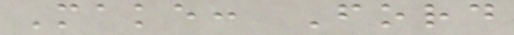Make: Ford
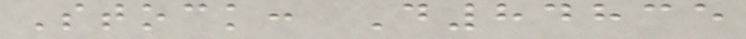Stock: D84835
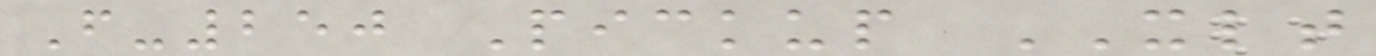F-250 Pickup XLT
